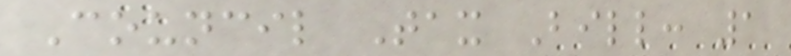Council Tax Bill: 1
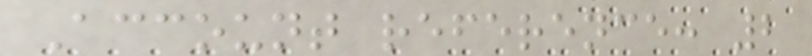Account reference: 2
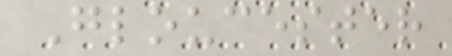Gloucester
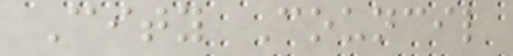City Council
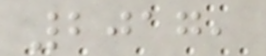2017,
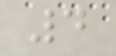4
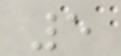5
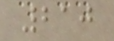210
